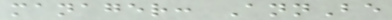manager: AnnBe
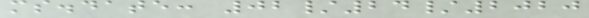ms.date: 02/24/2020
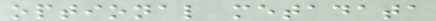optional metadata
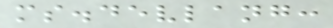ms.devlang:
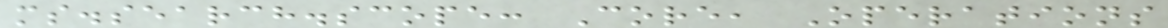ms.search.scope: Core, Operations
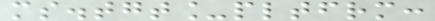ms.tgt_pltfrm:
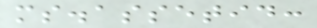ms.assetid:
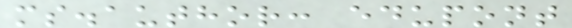ms.author: edupont
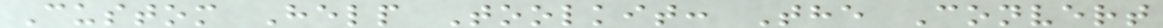Custom Help Toolkit: The Convert
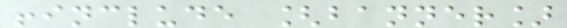!include [banner]
